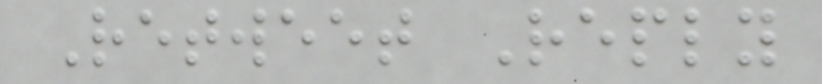Retweet Reply
